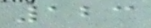123
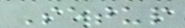Setup
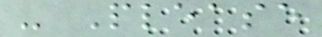- Please
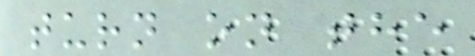turn on the
